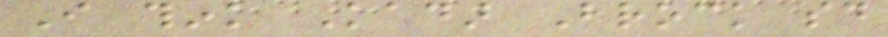I think Kadar Brock said
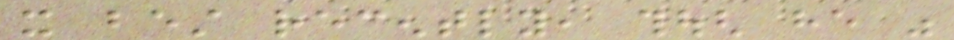it best recently, though he was
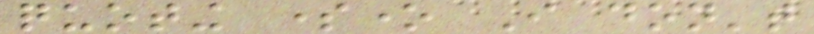quoting someone I don't
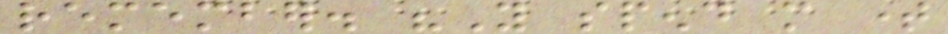remember. "You spend more time
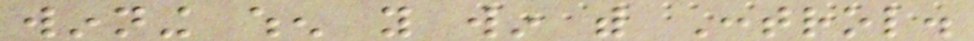winning when you win with Control.
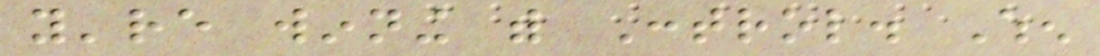you're winning with Control. When
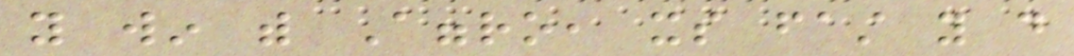you win with Aggro, its fast you do
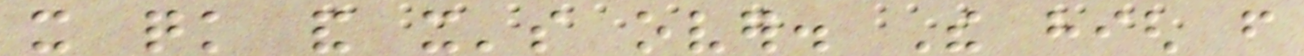it quick and it's over. The high from
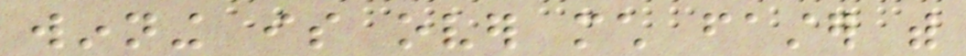winning is over much faster with
